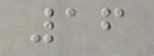16
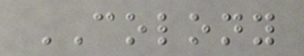COLONY
